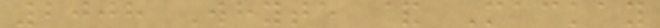2008 Whyte & Mackay
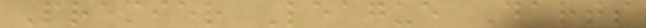Premier League Darts
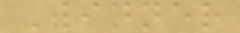Winner
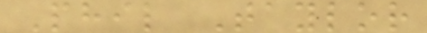Phil Taylor
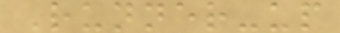Runner-up
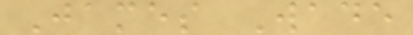James Wade
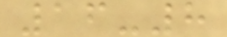16-8
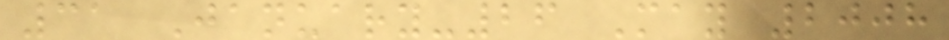31 January-26 May 2008
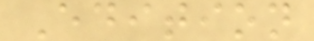Edition
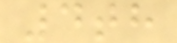4th
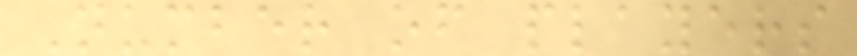Number of players
